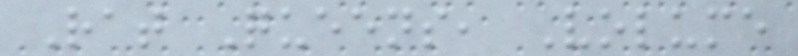Rat Queens, Volume
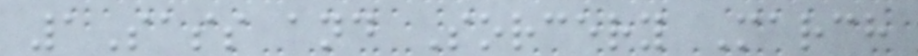1Sass and Sorcery March
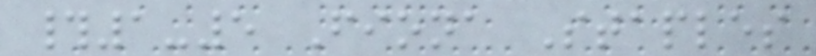#1-5 Fiona Staples
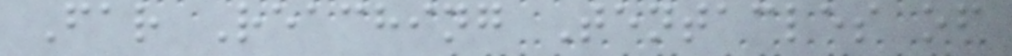Far Reaching Tentacles of
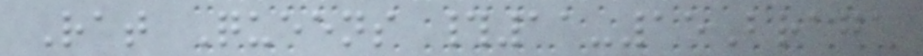Rat Queens #11-15Braga
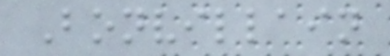Bonvillain
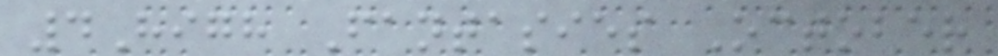4High Fantasies October
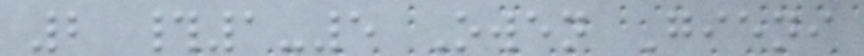2 #1-5 Owen Gieni
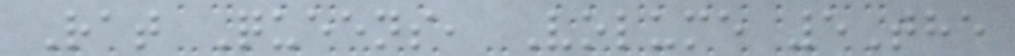Rat Queens, Volume 5The
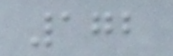172
